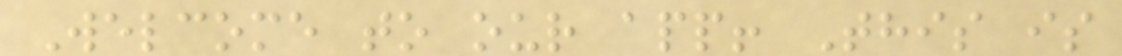Welcome to our app! This is
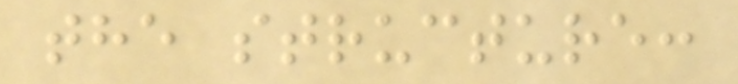the structure:
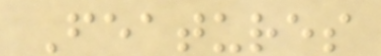Features
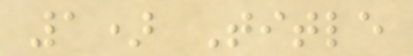1) Title
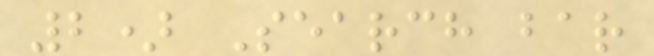2) Search bar
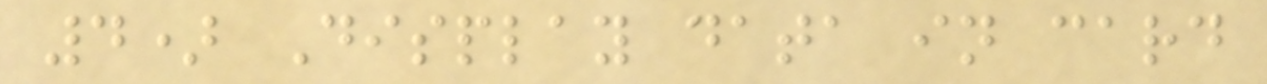4) Display data in card
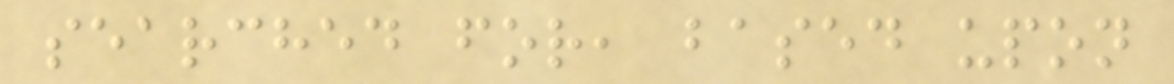searched for, based upon
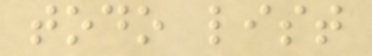todo list
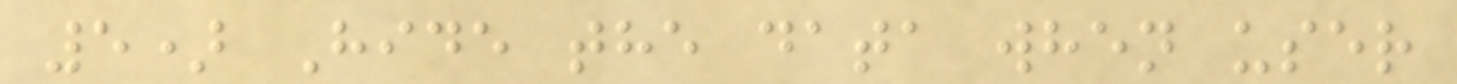5) Hide the data when user
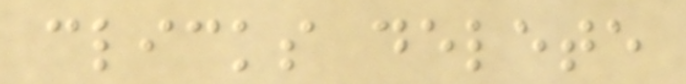clicks delete
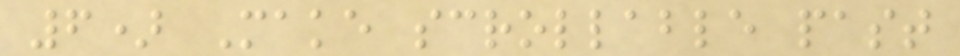6) Make scrollable past
